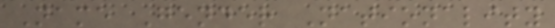Name Gender Nationality
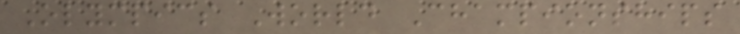Olympics World Championships
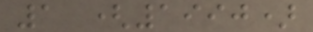1 (1990)
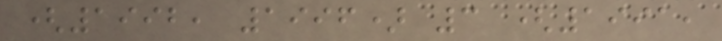(1992, 1996) 3 (1991,
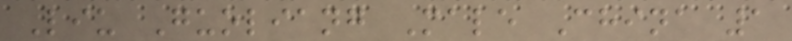Liu Guoliang Male China 1
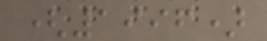(1996)
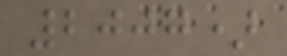2007)
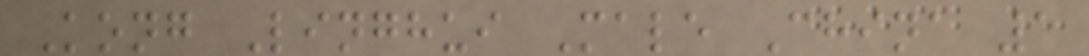Kong Linghui Male China 1
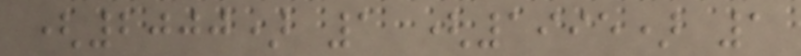(2000) 1 (1995) 1
